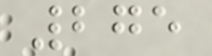275
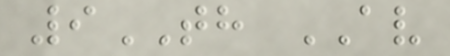9TH AV
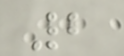2
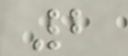2
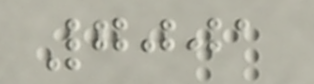7001
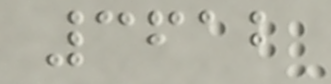3612
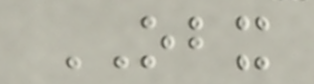OBX
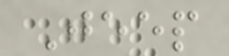Jeep
